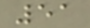51
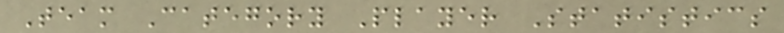Team Category Player Statistics
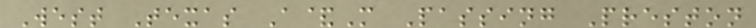West Texas A&M Passing Preston
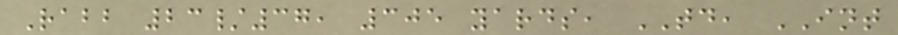Rabb 23/37, 305 yards, TD, INT
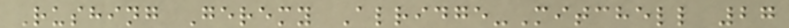Rushing Geremy Alridge-Mitchell 27
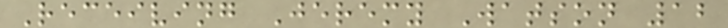Receiving Jeremy Watson 12
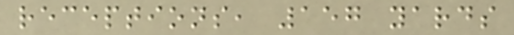receptions, 157 yards
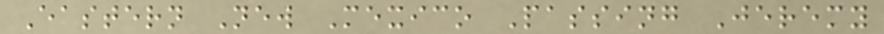Eastern New Mexico Passing Jeremy
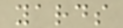yards
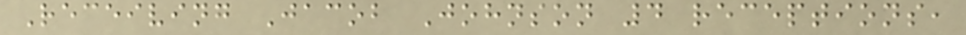Receiving Jacob Johnson 4 receptions,
